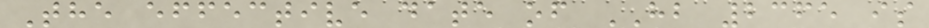The effective date of HB 2365 is
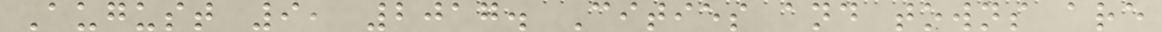August 9, 2017. Cities and towns are
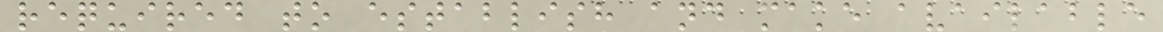required to establish and make available
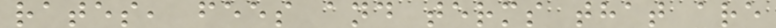rates, fees and terms that are
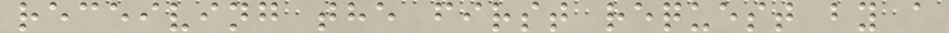receiving the first request by a
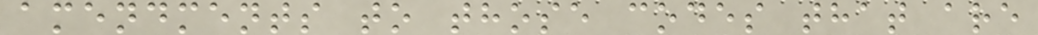amendments to those codes that are
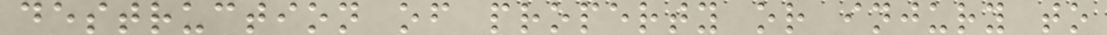destruction of property or injury to
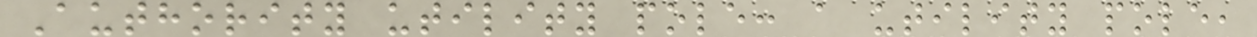Authority utility pole: a utility pole,
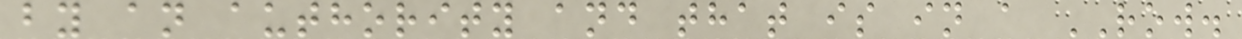by an authority and that is in a ROW.
